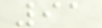91
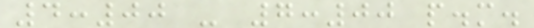4:00 - 7:00 p.m.
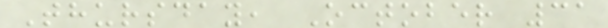Thursday, October 31
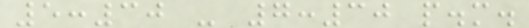5:30 - 7:30 p.m.
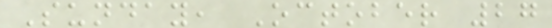Sunday, October 27
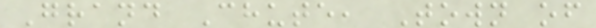Grand Chute, Town of
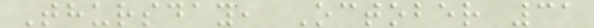Thursday, October 31
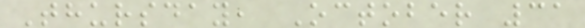Thursday, October 31
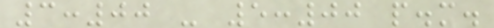3:00 - 5:00 p.m.
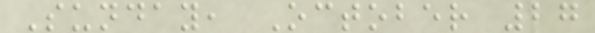Sunday, October 27
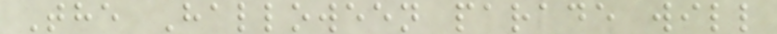The Halloween parade will
